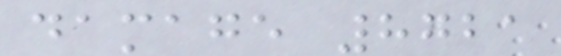damage 8721
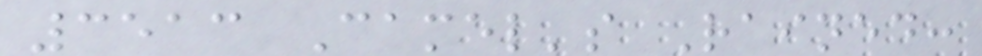3513 Camel's Rained:
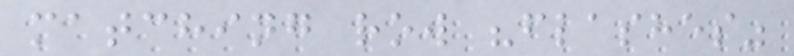matching row "flashes"
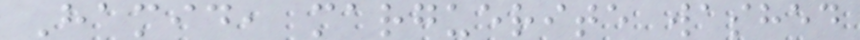Hamid, marguerite washed
